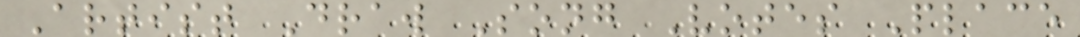Artist Draw Song Votes Place
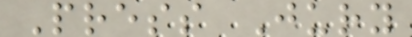Press Jury
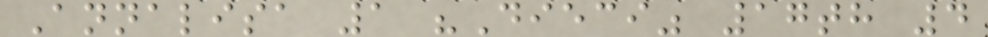Annalisa 1 "Dieci" 17th 4
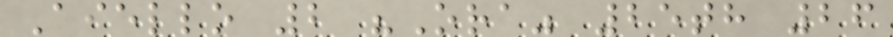Aiello 2 "Ora" 25th 26
